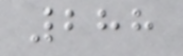288
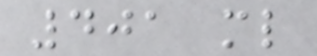401 ml
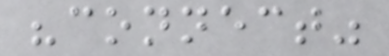"connect"
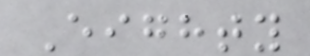Eighty
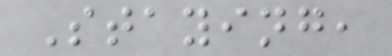Staying,
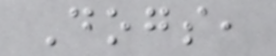Dogs,
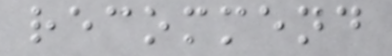recommend
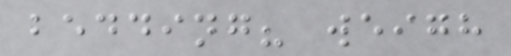bedding? weigh
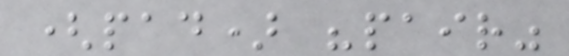(pad) "pair"
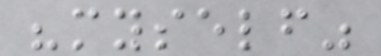"myself"
